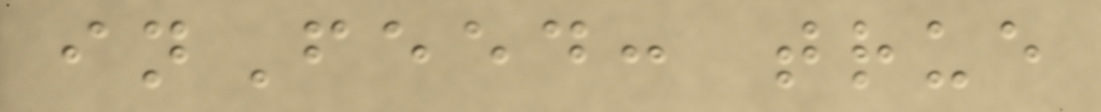inFeed: true
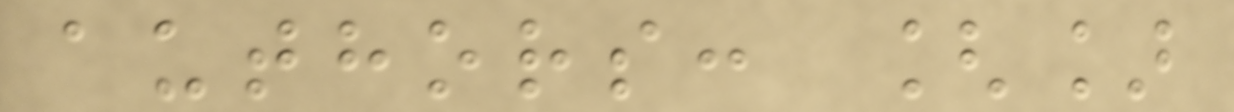authors: []
